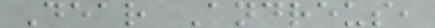Dear Andreus,
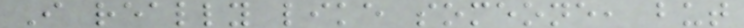I really like someone, but
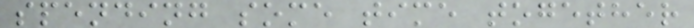spending some time together
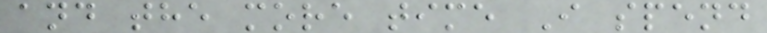and the more time I spend
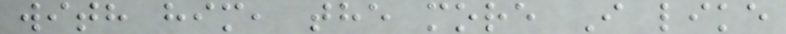with him, the more I like
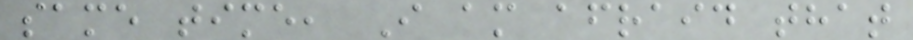same time, I am afraid that
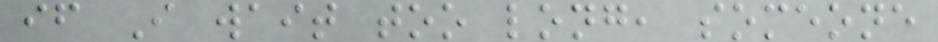if I wait too long, someone
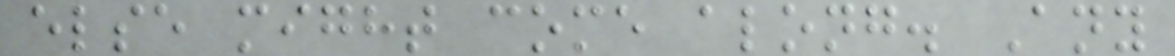else might come along. Any
